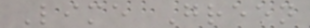Lime Green
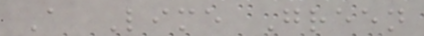A Lime Green
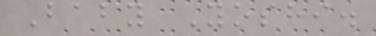Baby Yoshi.
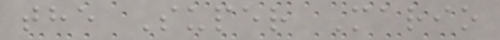the Super Mario
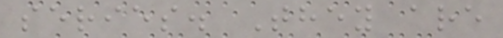series. They are
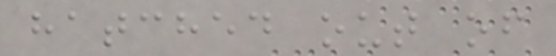hatched out of
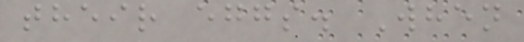their eggs. When
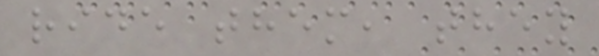ride them, they
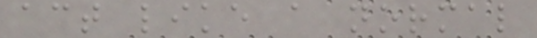act like a normal
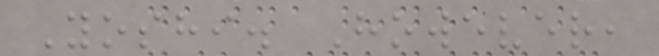Yoshi. However,
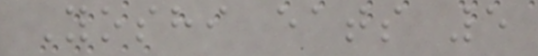Yoshi eats 5
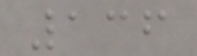136
